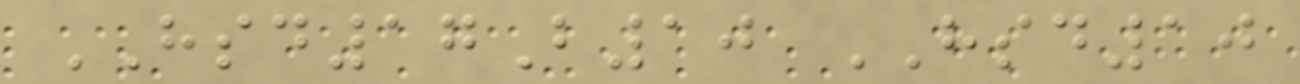HSD17B10 HSD10
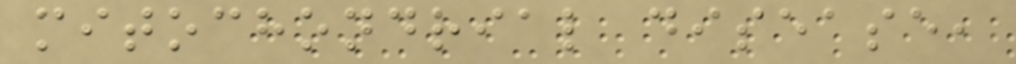mitochondrial disease,
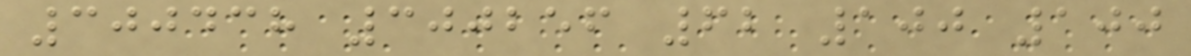300438 300256 62 100 100
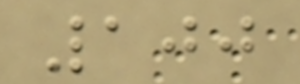100
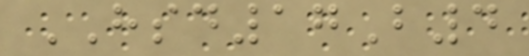HSD17B4
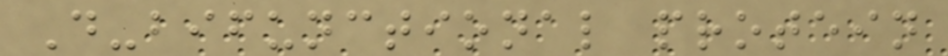D-bifunctional protein
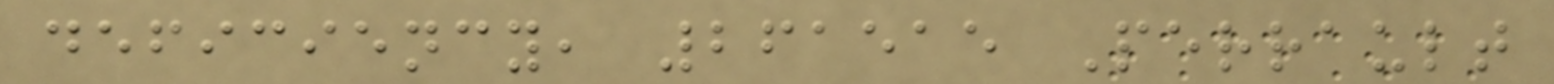deficiency, 261515 Perrault
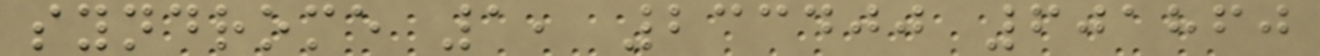syndrome 1, 233400 601860
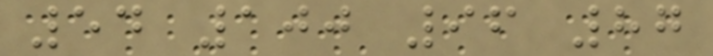54 100 96 87
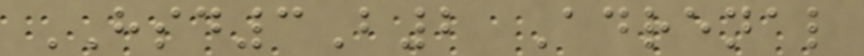HSD3B2 Adrenal
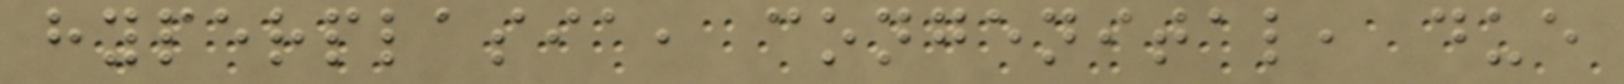hyperplasia, congenital, due
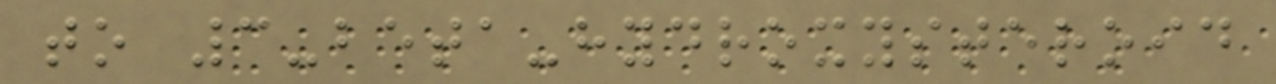to 3-beta-hydroxysteroid
